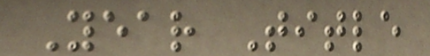Year Title
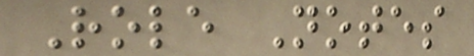Role Notes
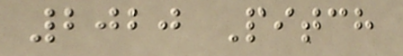2020 Pitch
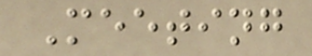Meeting
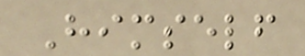Himself
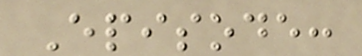Episode:
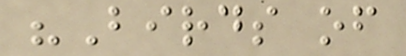"Birds of
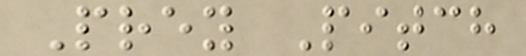Prey Pitch
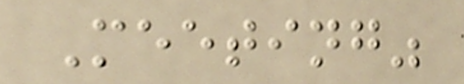Meeting"
